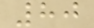80
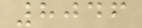8046
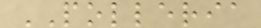POLLERIA
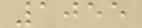1055
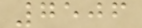7506
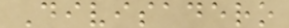Divisadero
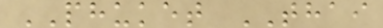PHUKET THAI
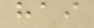hai
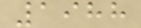1988
